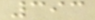393
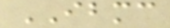IBMC
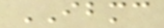IBMC
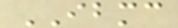IBMC
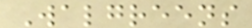Walgreens
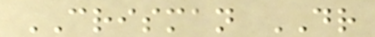CRISMAN DR
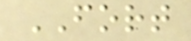FORT
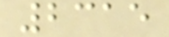2315
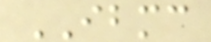IBMC
